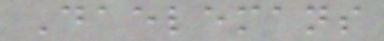Daelemans
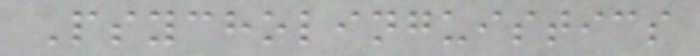Psycholinguistics
